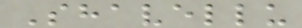Shavellu
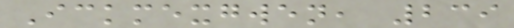Ickmexgwen, 239
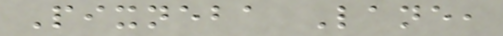Pixneba Lane,
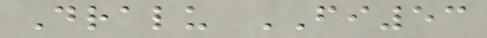Dralu FI53
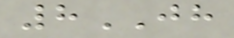8JH
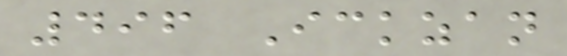496 Ickzan
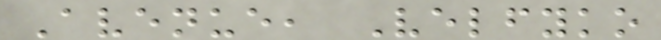Avenue, Velfyko
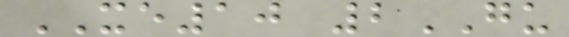XE10 2GU
